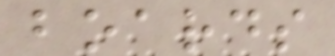boards
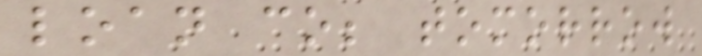loan co; tomorrow
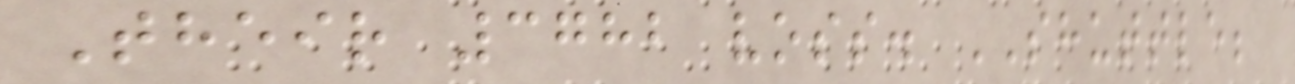Their 3782 voss. SHUTTLE;
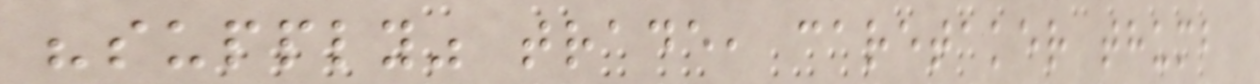"supply" trade, caretaker thumb
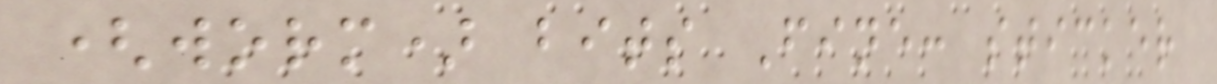(worm) bits Fine: sticker
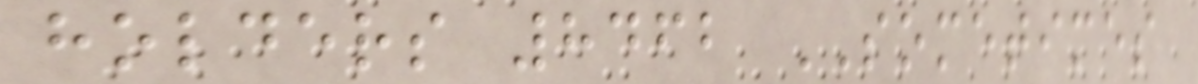holders 8462 SOMETIMES
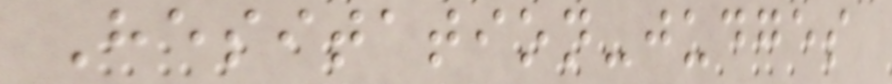Hesitation-judges
